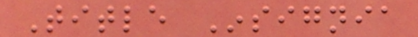Title Insignia
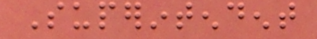Superintendent
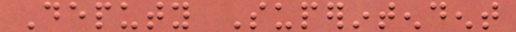Deputy Superintendent
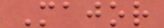Major
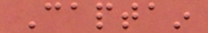Captain
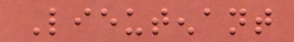Lieutenant
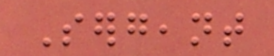Sergeant
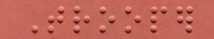Trooper
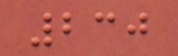230
